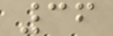36
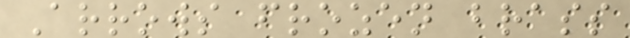Arrows frozen brass
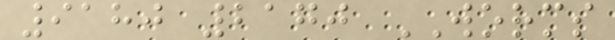9180 2170 WORMS
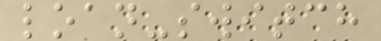loan-switch
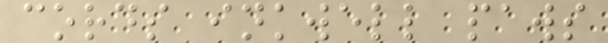cords inkwell paws
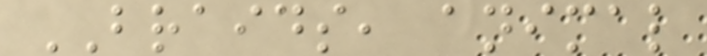BRAIDS, animal
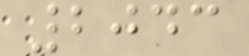2043
